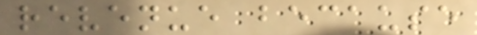revenue because
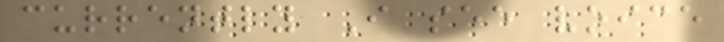currently I see voice
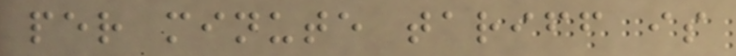per minute tariff is
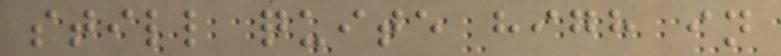still quite high in
